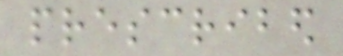prescribed
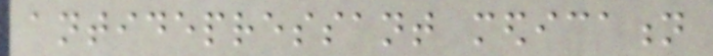antidepressant medication
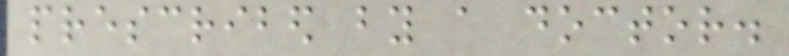prescribed by a doctor.
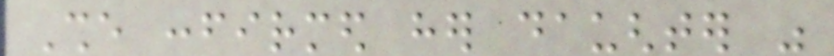She confirmed her daughter was
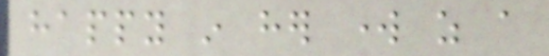happy in her work as a
